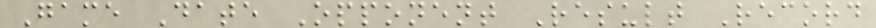Game Date Opponent Result Record
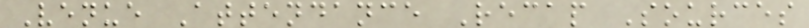Venue Attendance Recap Sources
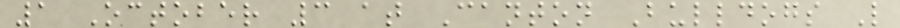1 October 3 at Canton Bulldogs L
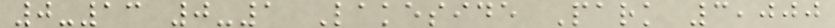0-13 0-1 Lakeside Park 3,000
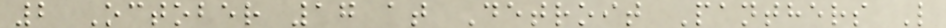2 October 17 at Detroit Panthers L
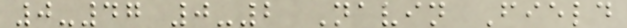0-47 0-2 Navin Field
